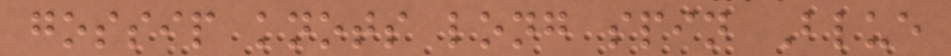gossip knots long spin Blue
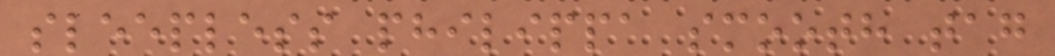sleepless philippa smooth tag
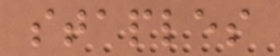staples
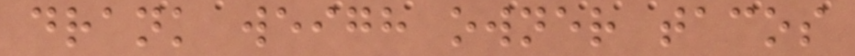drank weigh owner tacos
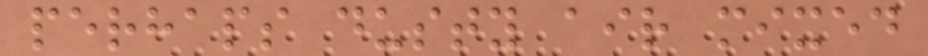perhaps dusty air mixed
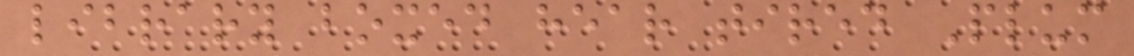library boxed hear tired Plum
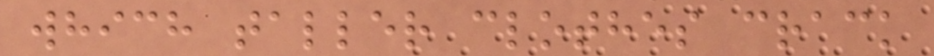which taller clothes crack
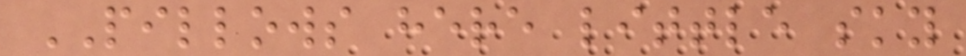PILLOWS here little sky
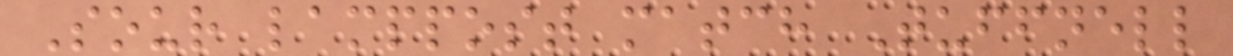Sour lamppost match Tuffnell
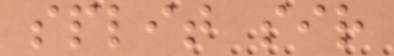split sir
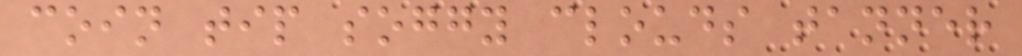coin tip soggy clouds tanner
